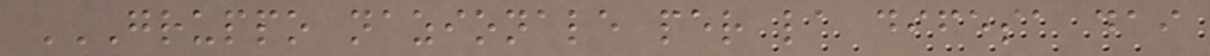GRUPPO NAZIONALE PER LA DIFESA DAI
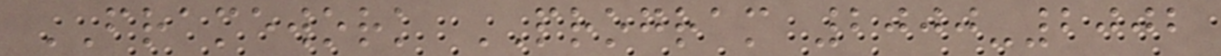FRAMEWORK PROGRAM 2000-2002
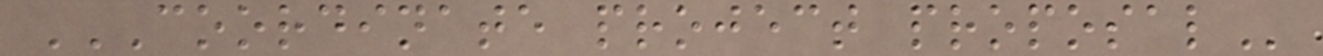COORDINATE PROJECT PROPOSAL
